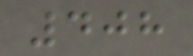408
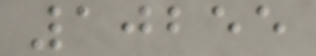10255
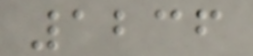1236
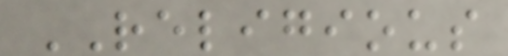RELIGIOUS
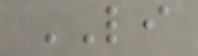LI
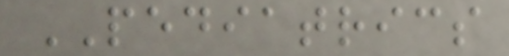PEDIATRICS
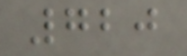720
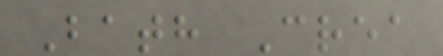Bath Crea
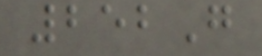252G
